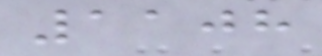1108
